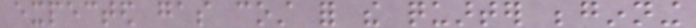expected gas cost for the quarter beginning
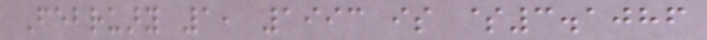February 1, 1993 is $3.1086
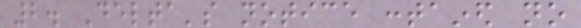2. Delta's notice contained no
